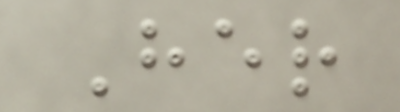Her
